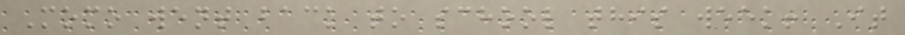Momo went back to school this week! It
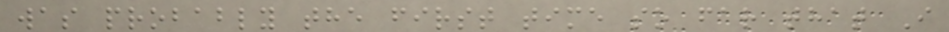was probably the first time so far that I
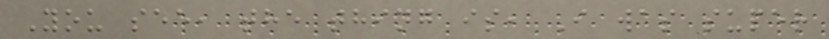You see, the thing is, I was super
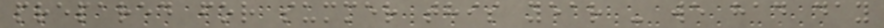prepared for summer this year - we had day
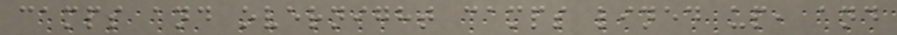camps and overnight camps lined up, and
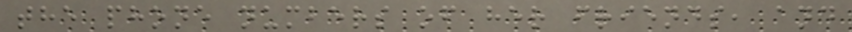the phone numbers of her friends, and
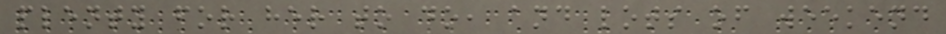plenty for her to do, and lots of weekend
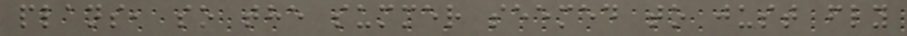plans, so the summer seemed to just fly
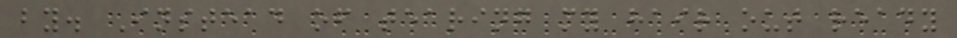by. Instead of tearing my hair out ready
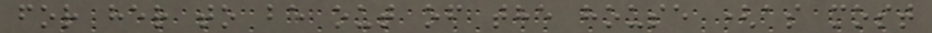for her to be out of the house (as most
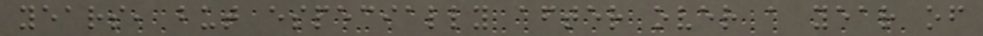years, but especially after over a year of
